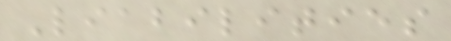Liabilities
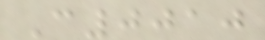C0010
